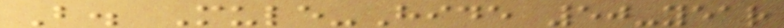B. Mule-Hide 50-year
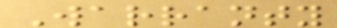Warranty
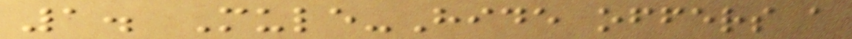1. Mule-Hide offers a
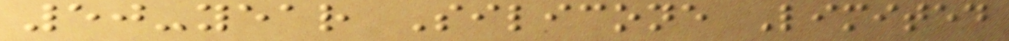50-year Silicone Limited
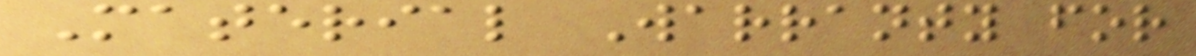Material Warranty for
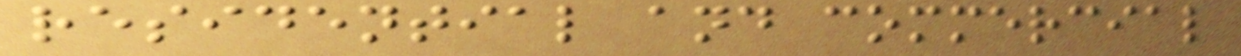residential and commercial
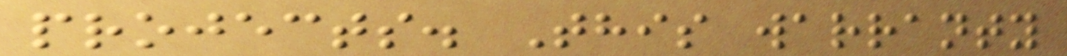projects. This warranty
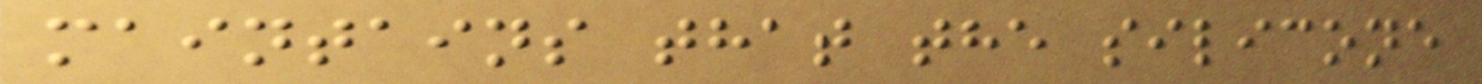maintains that the silicone
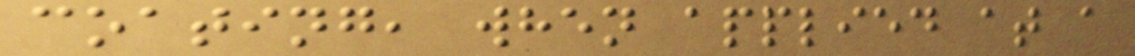coating, when applied at a
